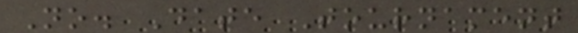No. Date Tournament
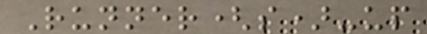Runner(s)-up
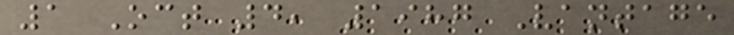1 Oct 4, 1987 Vantage
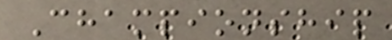Championship
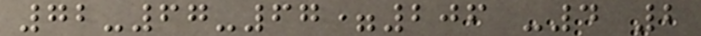72-67-67=206 -4 2
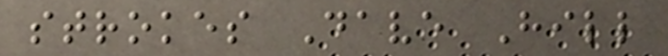strokes Dave Hill
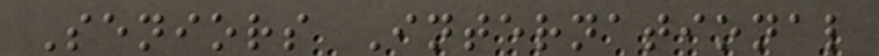Seniors International
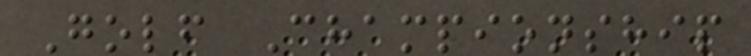Golf Championship
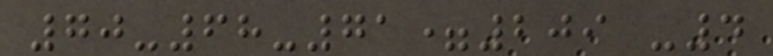70-68-71=209 -4
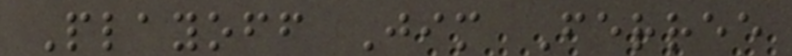Playoff Jim Ferree
